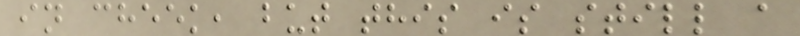in cheek, but this is still a
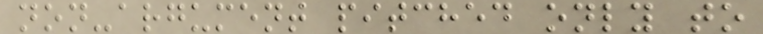non-argument pitched only to
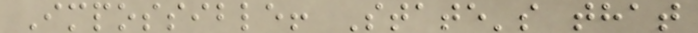Impossible! State's that
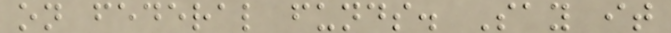on federal funds. Say it
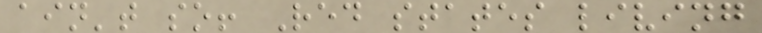ain't so! Red states living
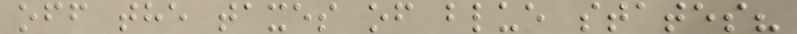off the taxes of blue states?
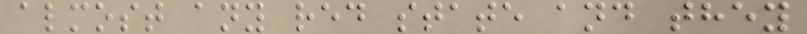almost any red state and they
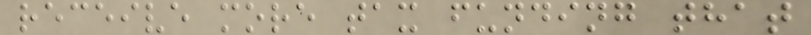receive more tax funding that
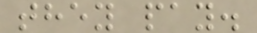they pay.
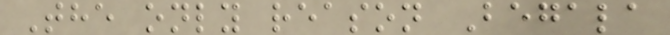The only reason Begala
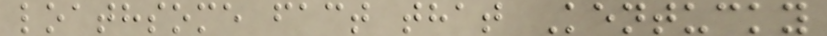loathsome fact that Kentucky
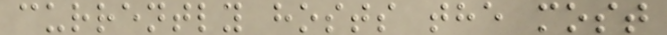currently hosts the most
